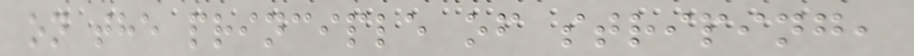on the principle of striping,
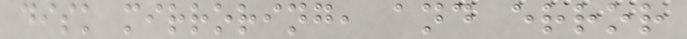disk mirroring, and error
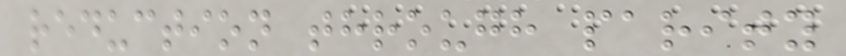reduction through parity
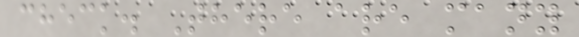check. There are many
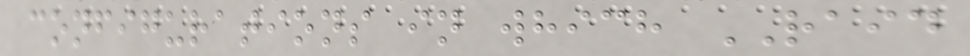configurations in which RAID
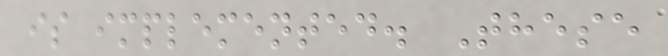is implemented. These
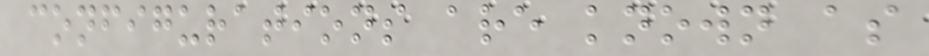configurations are known as
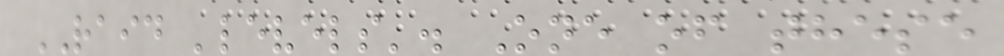RAID 'levels'. One of these
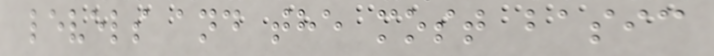levels and the most basic
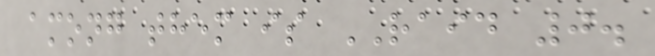among them is RAID 0.
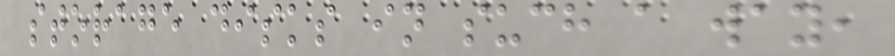storage disks in such a way,
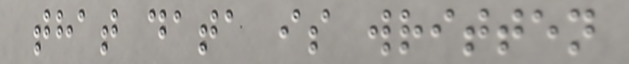that data is written
